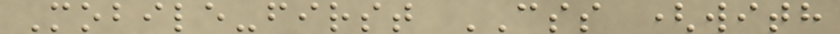Mobile-first CSS (with
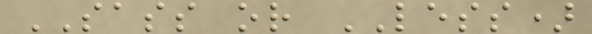SASS or LESS)
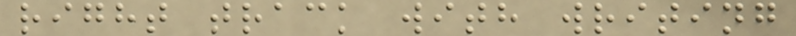right track with writing
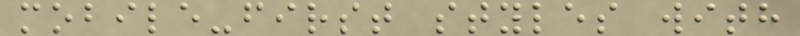mobile-first styles with
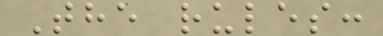The rules:
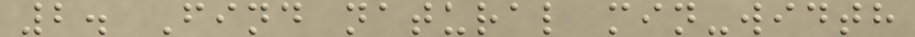2. Find natural min-width
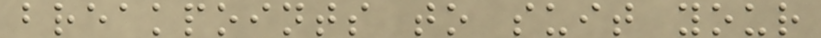breakpoints to suit your
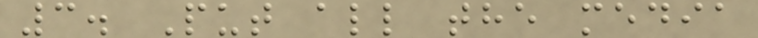3. Put all the media
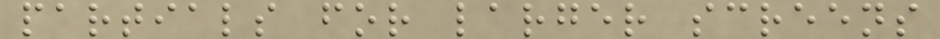partials for larger screens
